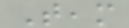Team
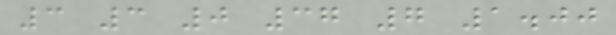3 3 0 37 7 1.00
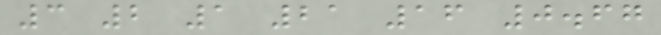3 2 1 21 16 0.67
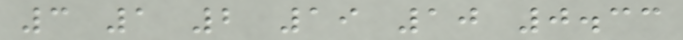3 1 2 19 10 0.33
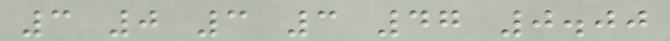3 0 3 3 47 0.00
